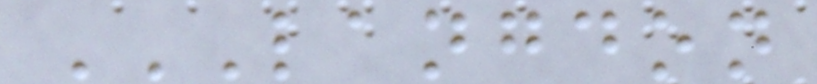LANGDON
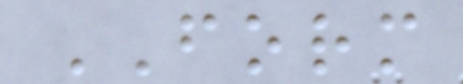FORM
